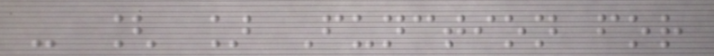- [ ] Function for
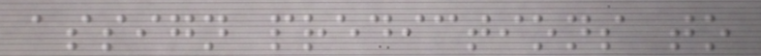assign predictions to
